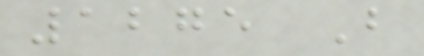1275 B
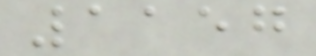1157
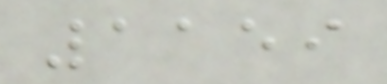1159
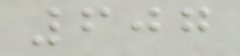607
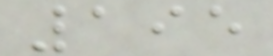195
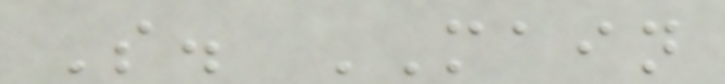S. MAIN
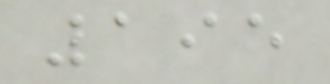195
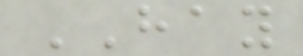HAY
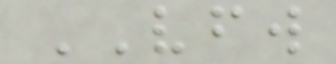VFW
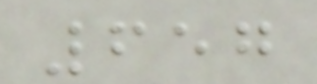657
